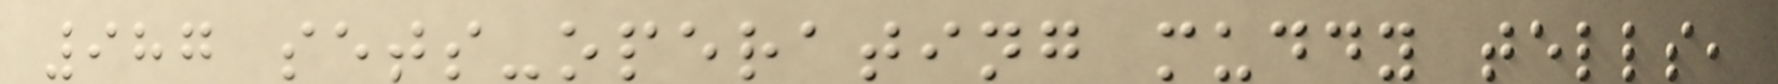987 sets-operating muddy tells,
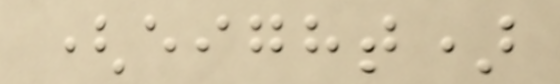(eight)
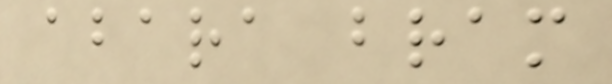abara bram
